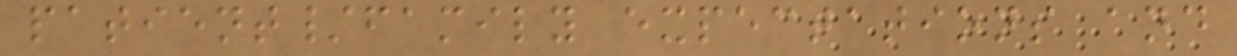patient/family expectations and
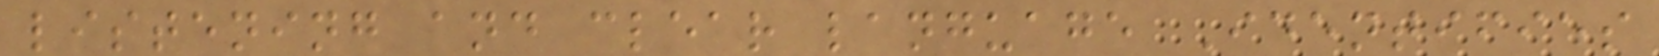listening and clear language Identifies
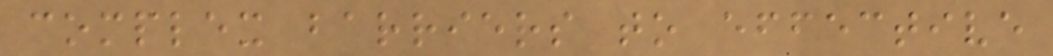complex barriers to effective
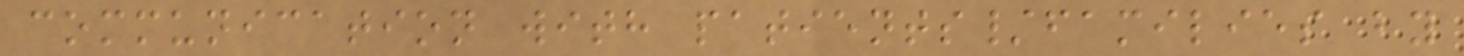communication with patients/families by
